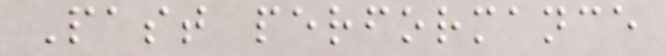Past performance
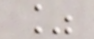%
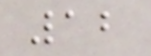12
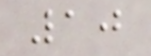10
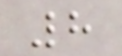8
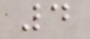4
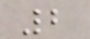2
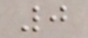0
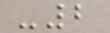-2
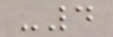-4
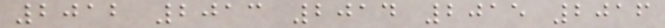2012 2013 2014 2015 2016
